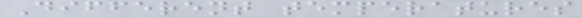Different temperatures
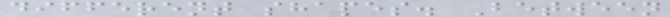different shapes. Between
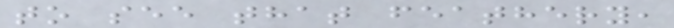to see that feathery,
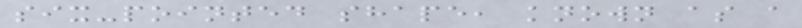six-pointed shape, known as a
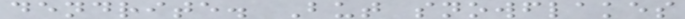dendrite. But snowflakes
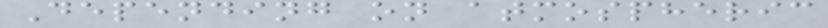Depending on atmospheric
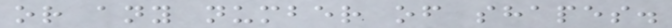or any number of shapes.
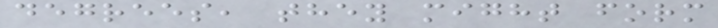degrees, they might form
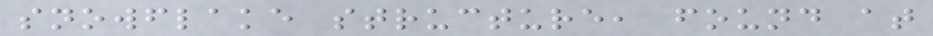snowflake structure, found at
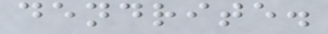dendrite.
